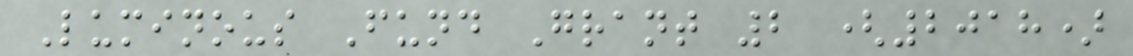Luminous Fund Grant 2 (2018)
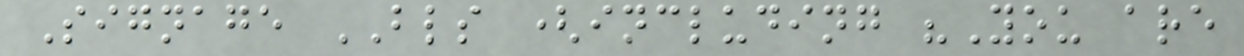Signage BLS (including "You are
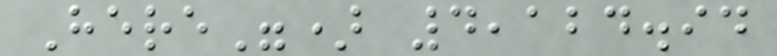Here") 4,124.94
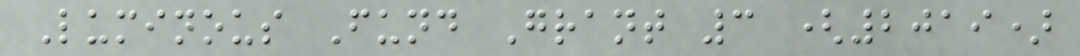Luminous Fund Grant 3 (2019)
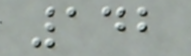142
